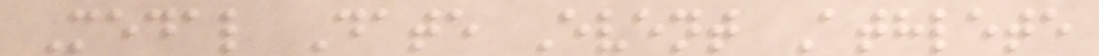Medal Date Event Athlete
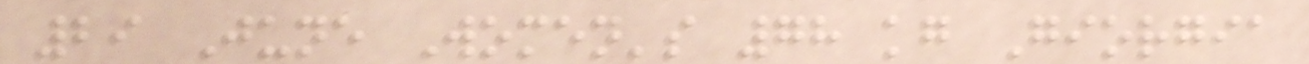29 June Women's 78 kg Giorgia
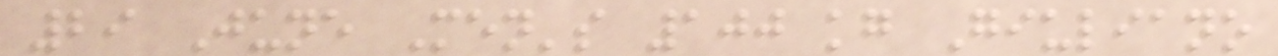29 June Men's 100 kg Giuliano
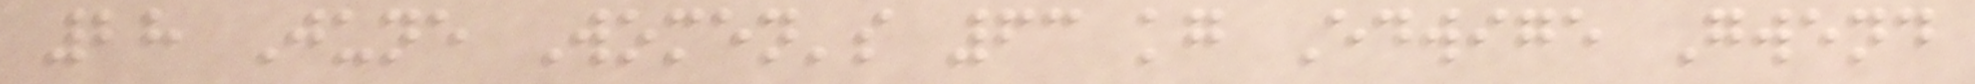28 June Women's 63 kg Edwige Gwend
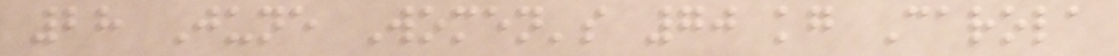28 June Women's 70 kg Carola
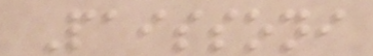Paissoni
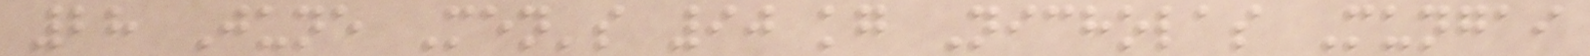28 June Men's 90 kg Nicholas Mungai
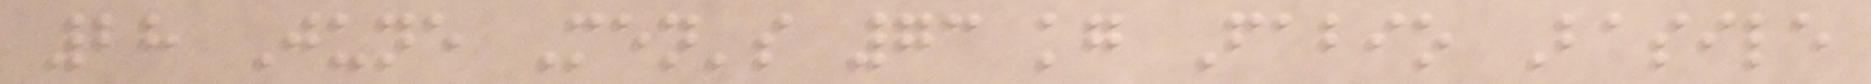28 June Men's 73 kg Fabio Basile
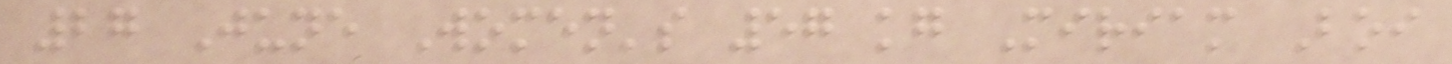27 June Women's 57 kg Miriam Boi
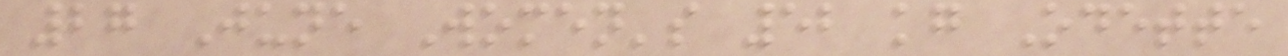27 June Women's 52 kg Odette
